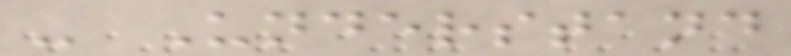- Understand
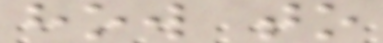how to
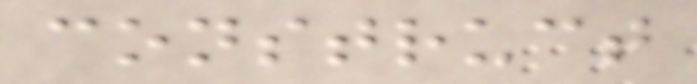construct
